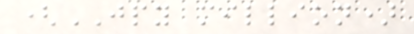(JPY million)
